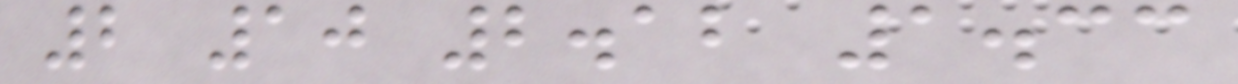2 10 2.12 1.33
